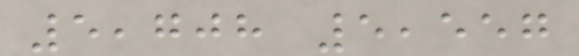5,708 5,557
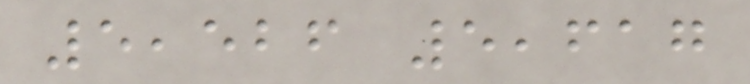5,526 5,617
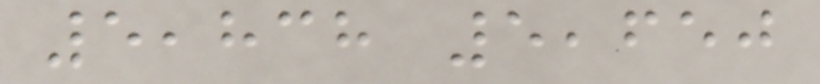5,838 5,650
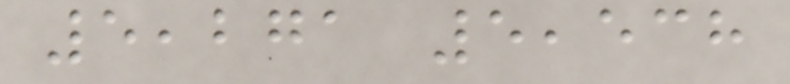5,271 5,538
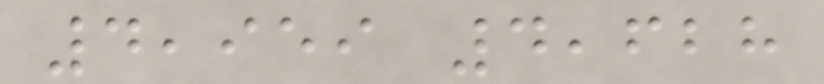4,959 4,628
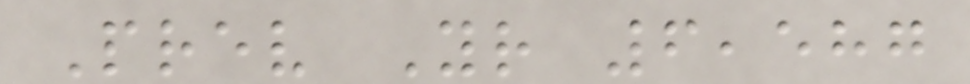Prev Yr 6,587
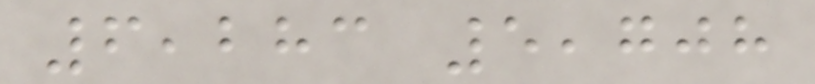6,283 5,708
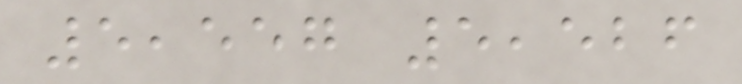5,557 5,526
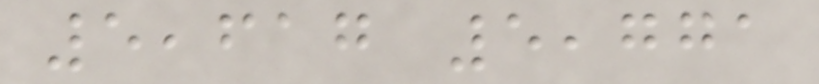5,617 5,771
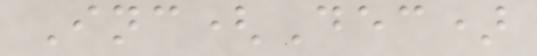Inc(Dec)
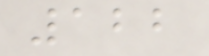122
